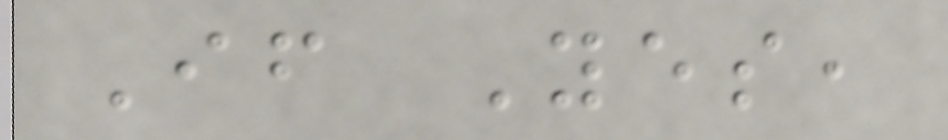If Yes,
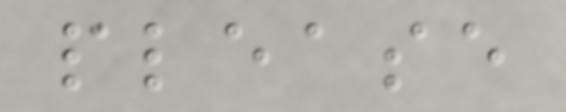please
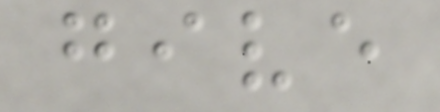give
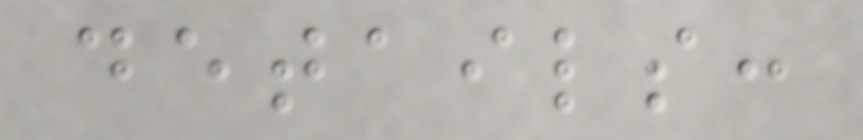details:
